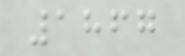1867
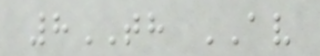8TH AV
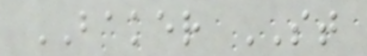BAKER ST
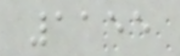1155
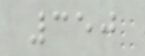350
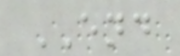END
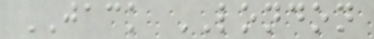JACK LONDON
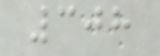308
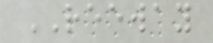REEWAY
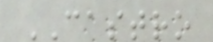CASTRO
